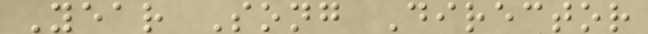Year Song Director
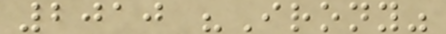2010 "Irony"
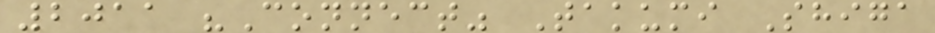2011 "Connect" Takumi Shiga
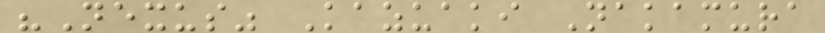"Nexus" Kazuaki Nakamura
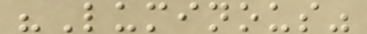"Luminous"
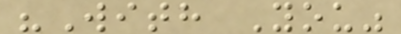"With You"
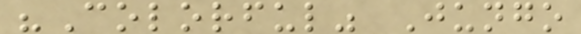"Colorful" Jungo
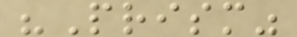"Prism"
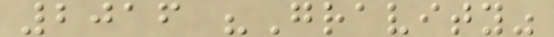2016 "Gravity"
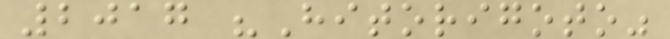2017 "Hitorigoto"
